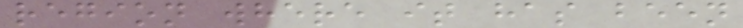region where it has been
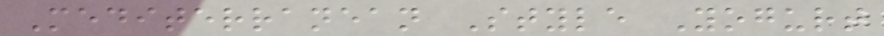Mediterranean Style Yogurt
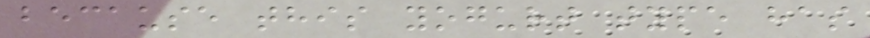because this yogurt type has
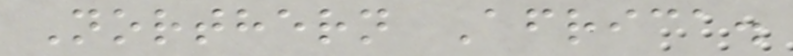Northern Africa.
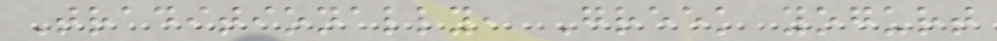Traditionally, Greek yogurt
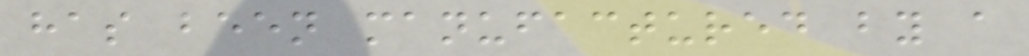has been manufactured by a
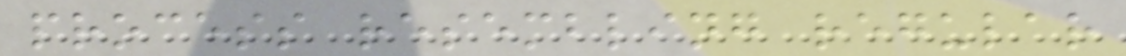process resembling regular
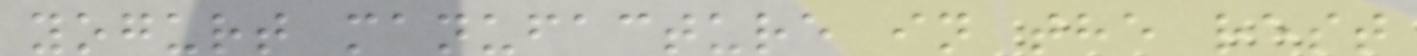yogurt manufacture in the rest
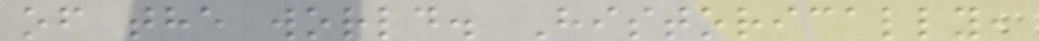of the world. Historically,
